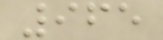965
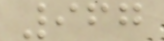967
